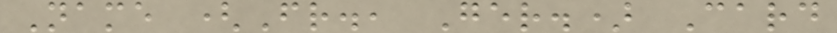Name (Fr., Ger.) Card
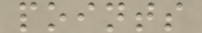points
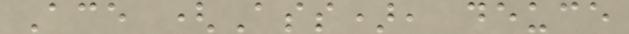Ace (Ass), deuce
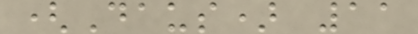(Daus) 11
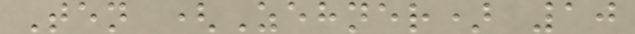Ten (Zehner) 10
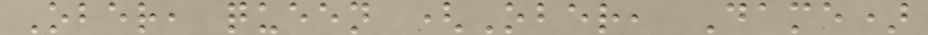Ober, queen (Ober, Dame)
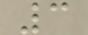3
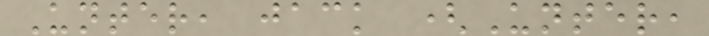Unter, jack (Unter,
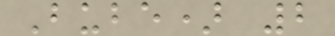Bube) 2
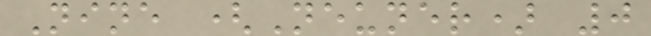Nine (Neuner) 0
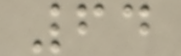64
